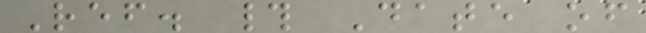Ref. # Date of
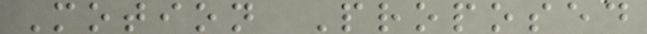Motion Proposed
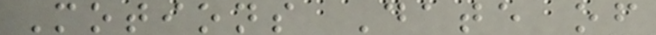Motions Date of
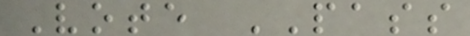Vote PASS
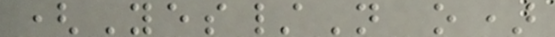(Yes/N o)
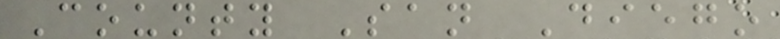County San Diego
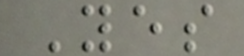Yes
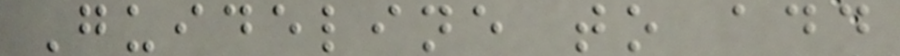Guideline to add
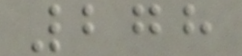278
